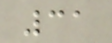31
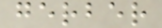gerber
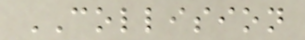COLLISION
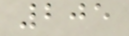205
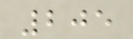205
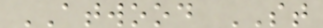ATWOOD ST
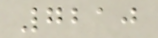7210
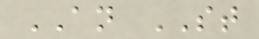AN ST
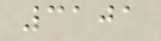3101
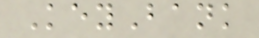KeyBank
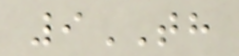9TH
